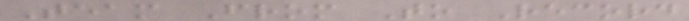Team From To Record
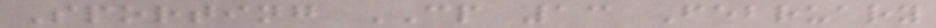Sporting CP 13 February
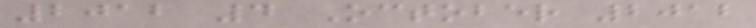2012 4 October 2012
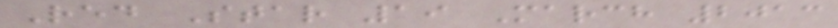Red Star 19 March 2013
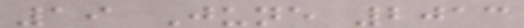19 June 2013
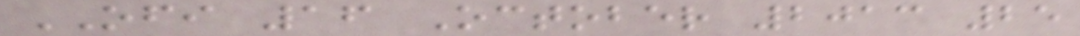OFI 16 October 2013 25
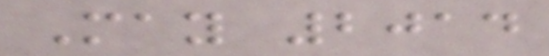May 2014
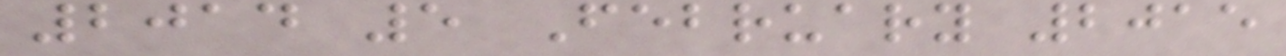2014 5 February 2015
